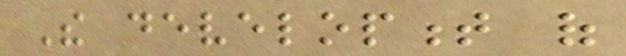The development of
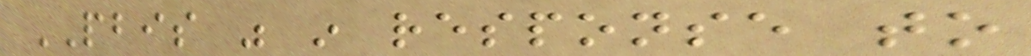PBIS was in response to
